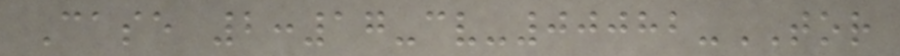Case 2:17-cv-00082-TOR
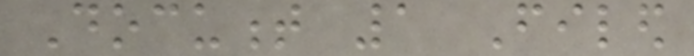Document 1 Filed
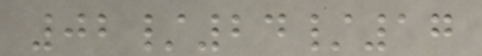02/24/17
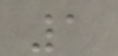1
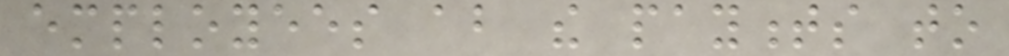employees about the payments to
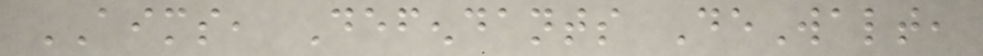AIMS, Defendants DeWalt,
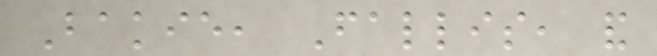Bakie, Fallis, and
